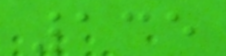135
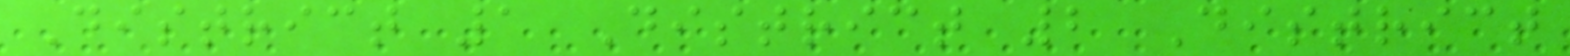District 1 District 2 District
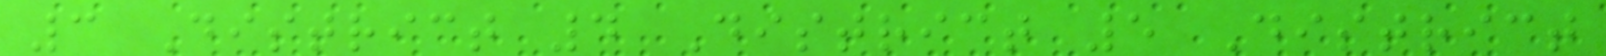3 District 4 District 5 District
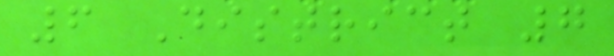6 District 7
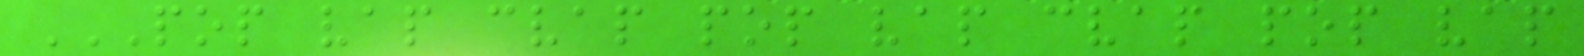POP VAP CVAP POP VAP CVAP POP VAP
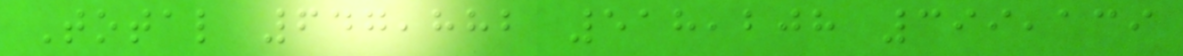Total 647,882 518,208 399,139
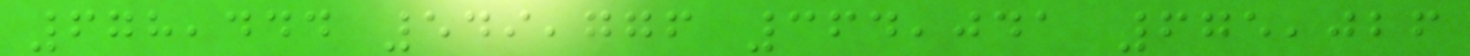678,444 549,776 364,041 675,026
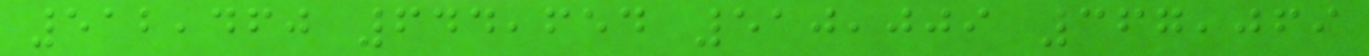512,460 644,654 510,009 367,069
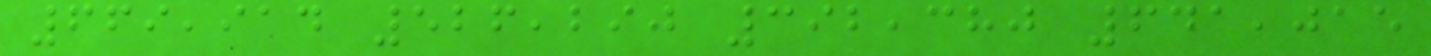669,914 526,290 392,380 641,015
